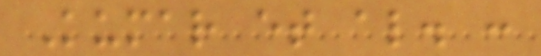Kumar et al. :
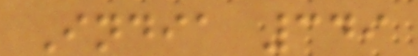India 349
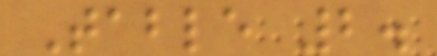Table 2.
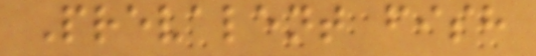Prevalent fish
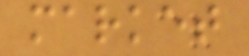market
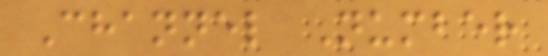Channel Number
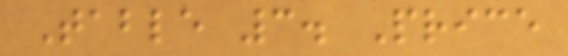Table 3. Price
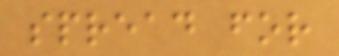spread for
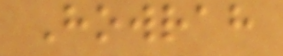Howrah
